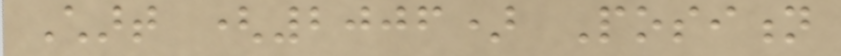Chart (2006) Position
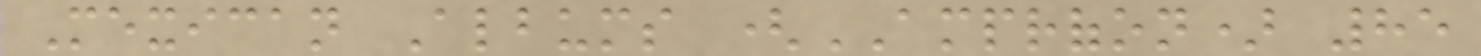Mexican Albums (AMPROFON) 85
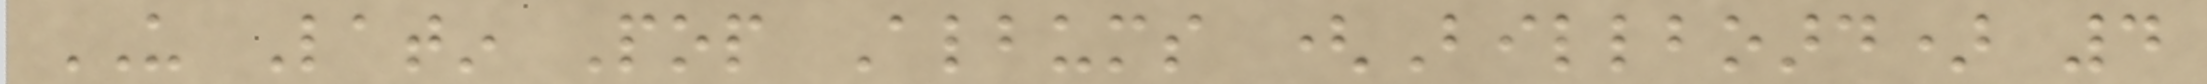US Latin Pop Albums (Billboard) 4
